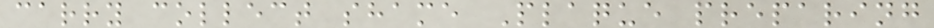carry collect shame Plaque preparing
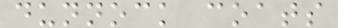dunnock coats
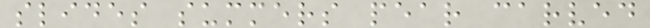slides summers pear carved
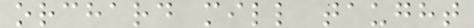orchard mill taught
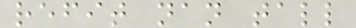refit nan tall
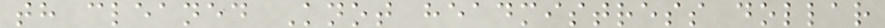th cleaned Knot headmistress dollar
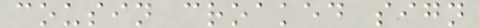cousin croaked sign
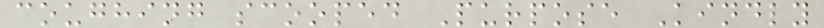coughing scooped Purpose Kindly
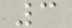3
